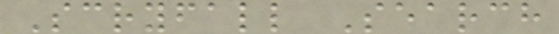Scryfall Search
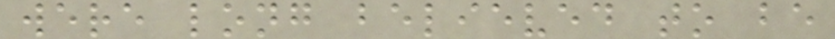were long believed to be
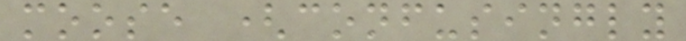moose (confusingly
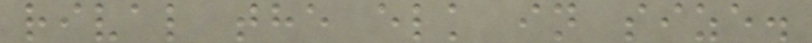rival the elk in size.
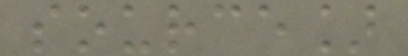source]
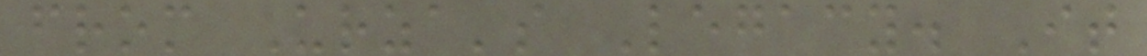from Urza's Legacy. It
